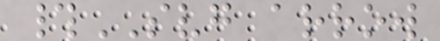#SVG arrow
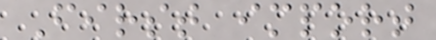First import
